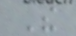The
